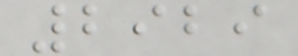2929
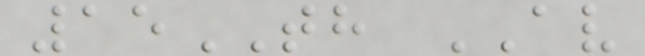15TH AV
